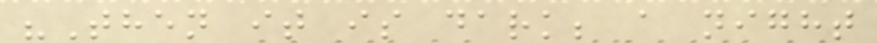"Then it is dark; a night
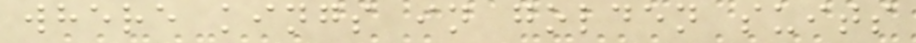where kings in golden suits
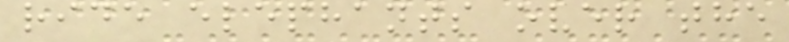ride elephants over the
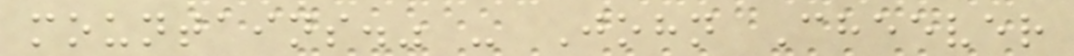mountains." - John Cheever
